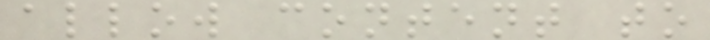allow content to
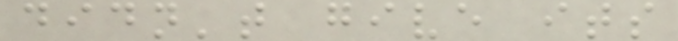didn't give its
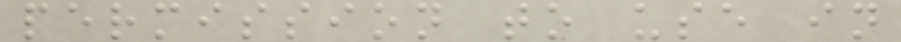permission to use in
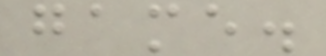game.
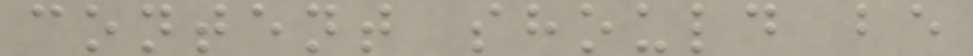content should be
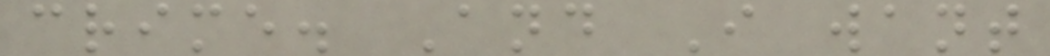crime. And I want
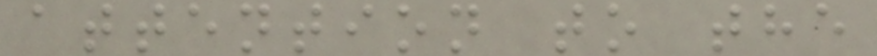attention to the
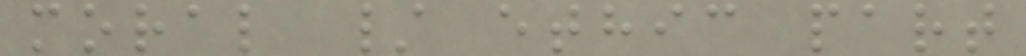moral / ethic part
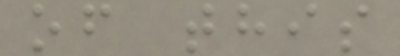of this
